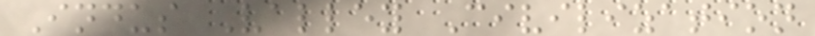Indus Valley Civilization
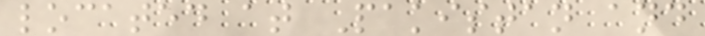located at Pakistan and
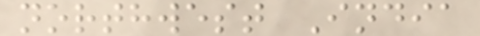northwest India
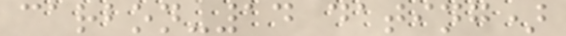carbon-14 dating)
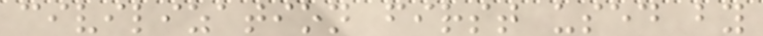civilization first used by
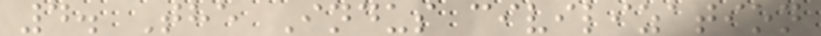4. The Indus civilization
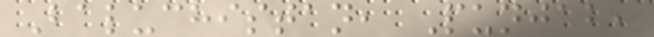Baluchistan, Punjab,
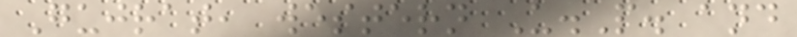Gujrat, western U.P. and
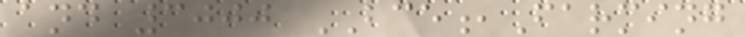and 3000 BCE,Farming
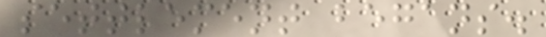settlement begans.
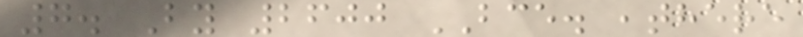7. By 2600 BCE. ,there
